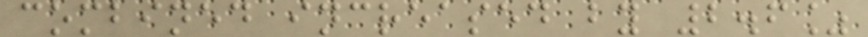combined increased by 2.6%
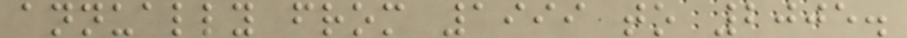annually from 1999 to 2005.
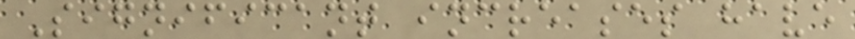Significant increases have
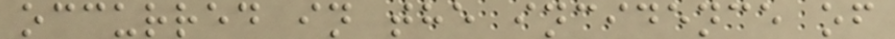occurred in the incidence of
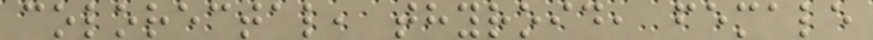colorectal, thyroid, female
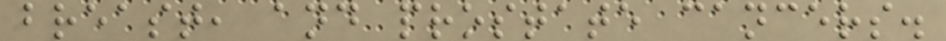breast, and prostate cancers.
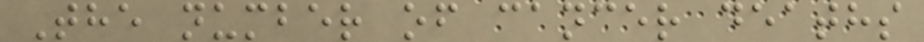The number of cancer deaths
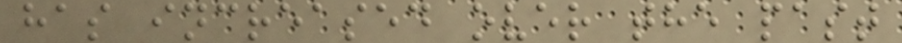has increased over the past
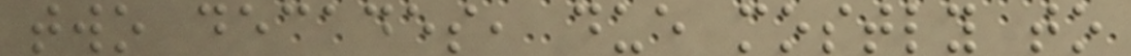two decades, due mostly to
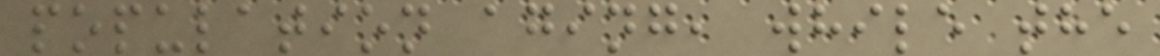population aging, while the
